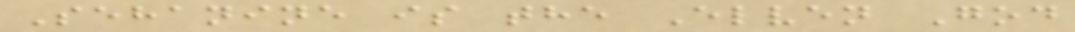Sehanine is the Elven God
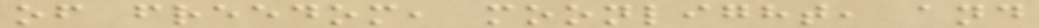of freedom, moonlight, and
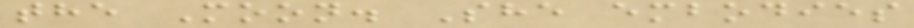the Moon. She embodies
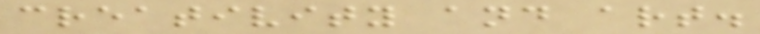creativity and art.
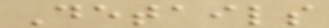Details
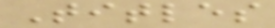Titles
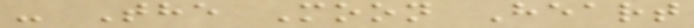- The Moon Heart
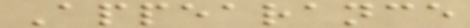Appearance
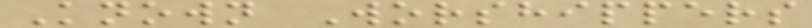Known Worshippers
